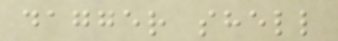dagger shell
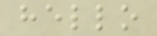hello
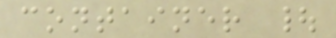container |
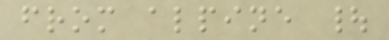from alpine |
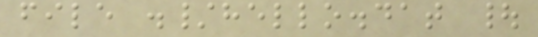file ./hello.dat |
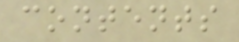contents
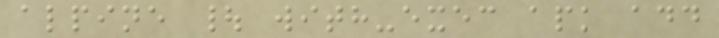alpine | with-exec apk add
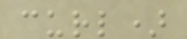curl)
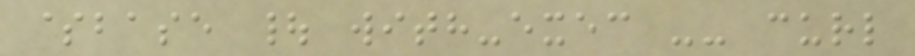$base | with-exec -- curl
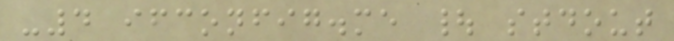-4 ifconfig.me | stdout
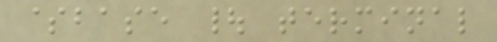$base | terminal
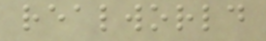realworld
